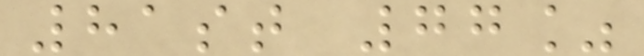81st 77%
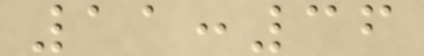11:36
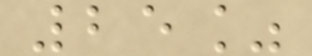25%
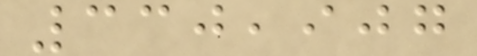330,907
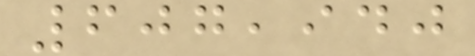607,940
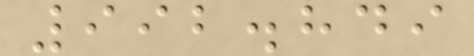992.849
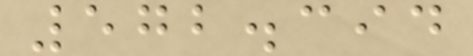572.394
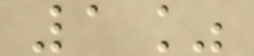1%
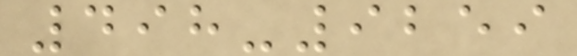498-9259
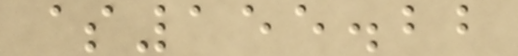$155.22
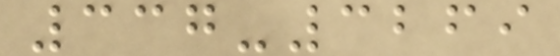337-3269
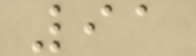91
